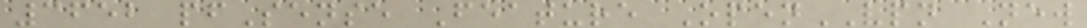3652 pfSense Feature OpenVPN New
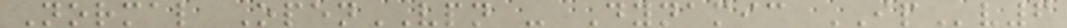Normal OpenVPN - Dynamic IPv6
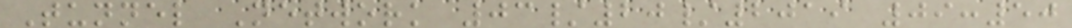Tunnel Network 03/20/2019 09:50
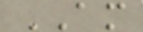AM
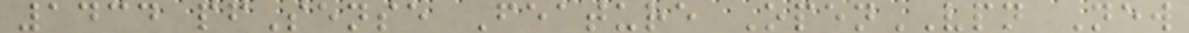1434 pfSense Feature OpenVPN New
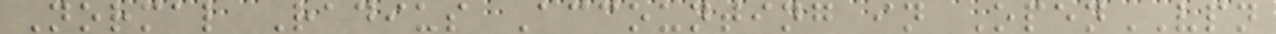Normal Radius Accounting in OpenVPN
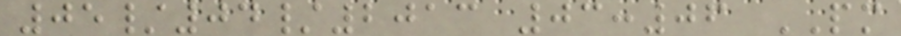05/04/2013 03:06 PM
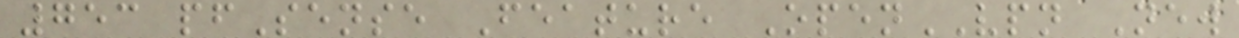753 pfSense Feature OpenVPN New
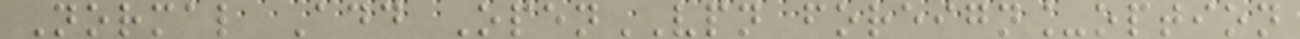Normal Add OpenVPN foreign_option
